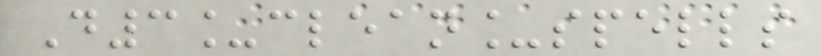D3_clean_spells
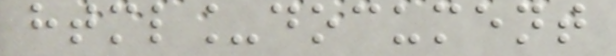html_document
